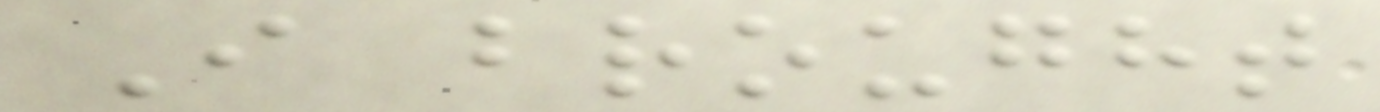I brought
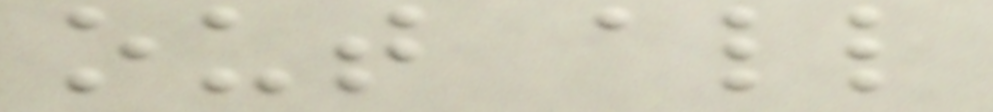out all
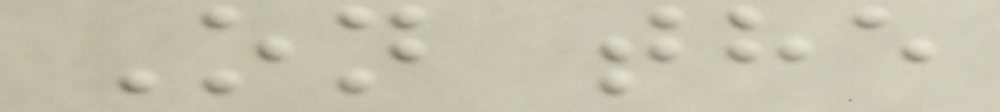On the
